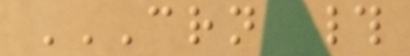CRN #
